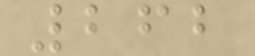262
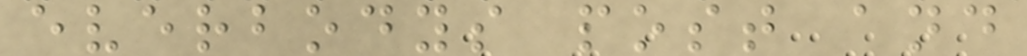everbodys post and
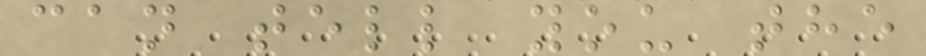can tell you the
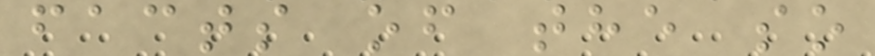facts of the so
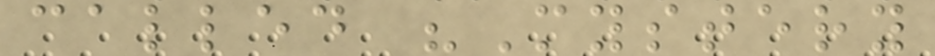called "Mystery
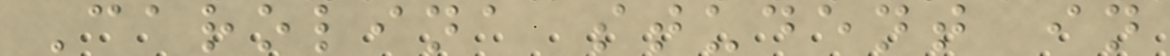Carolina student in
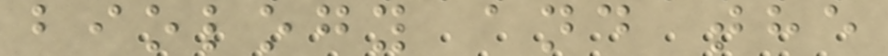biology and the
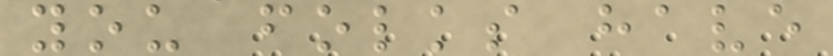you folks have
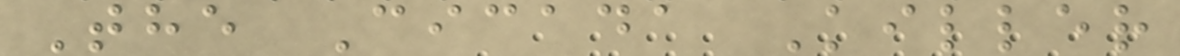The Cicada Killer
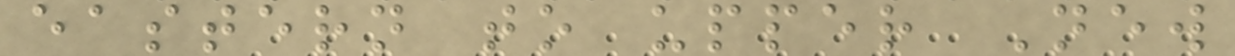eastern to upper New
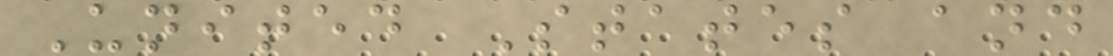United States and
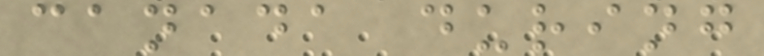canada during
